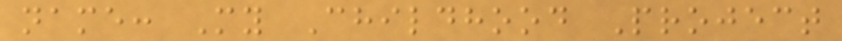name: My Childhood Project
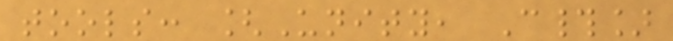tools: [Unity, C#]
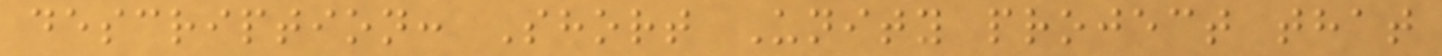description: Short Unity project that
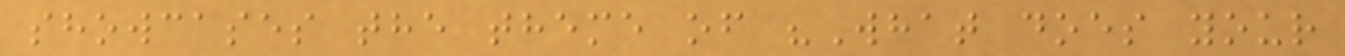showcases the theme of "What does your
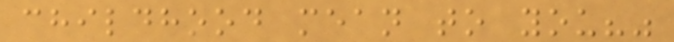childhood mean to you?"
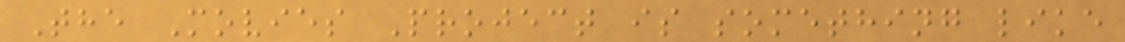The Movies Project is something like
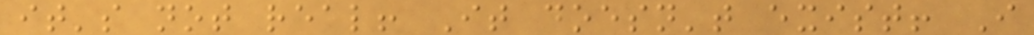it's not real! It doesn't exist! I
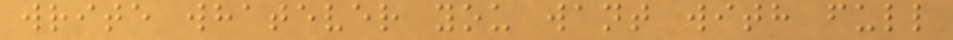write whatever you want with full
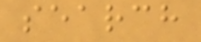search
